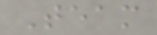Team
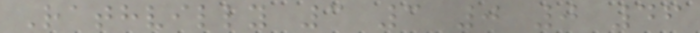Rathvilly 3 3 0 0 46
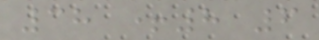38 +8 6
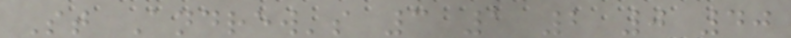St Andrew's 3 1 2 0 40
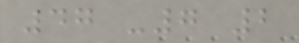47 -7 2
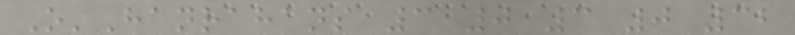O'Hanrahans 3 0 3 0 32
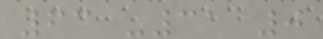63 -31 0
